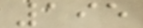195
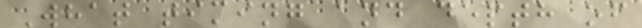What timing and depth of
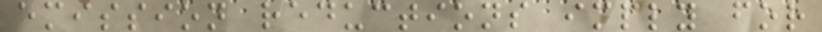emission reductions imply for
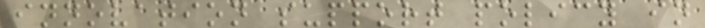innovation support policy in
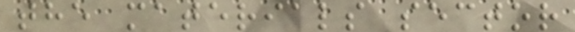the materials sector
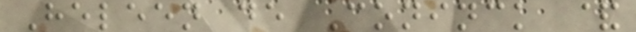Heleen de Coninck &
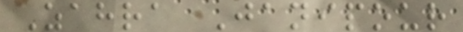Zahra Janipour
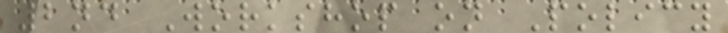2nd Workshop on Policy
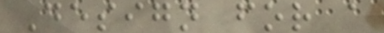Design for a
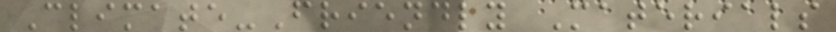Climate-Friendly Materials
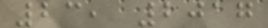23, 2017
